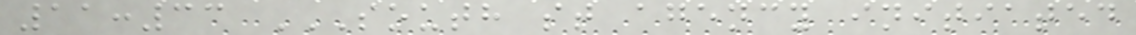11:33 SOUTH ST AGENCY INITIATED
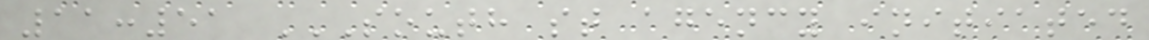11:51 SOUTH ST AGENCY INITIATED
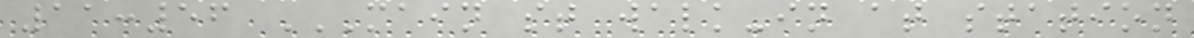11:56 MAIN ST WALK-IN AT STATION
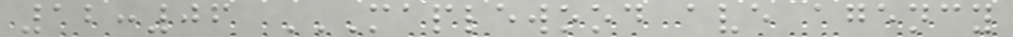12:06 MAPLEWOOD AVE AGENCY
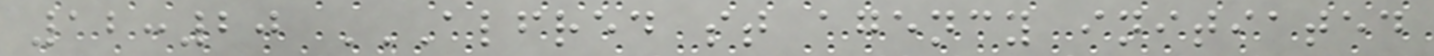12:20 ALFRED ST AGENCY INITIATED
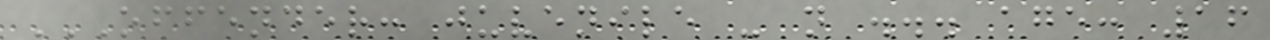OFFENDER: JUVENILE - N ... AGE: 16
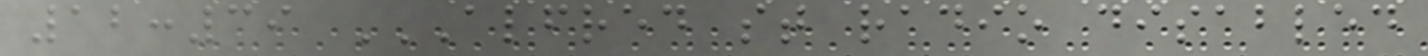12:39 ALFRED ST RADIO DISABLED
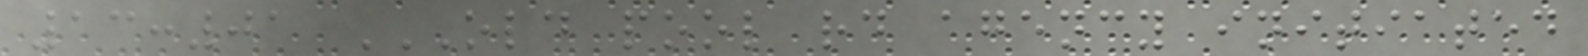13:01 OLD POOL RD AGENCY INITIATED
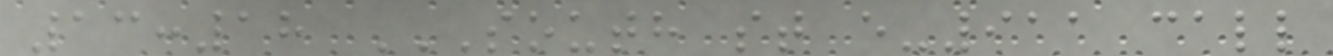13:18 SOUTH ST E-911 CALL
